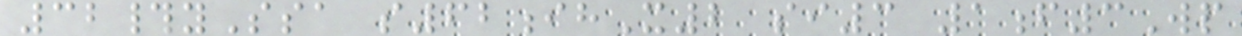32#ySsa s62ihX2 si3 1f3Wp
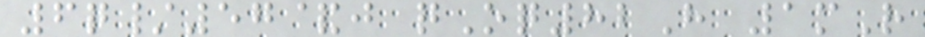6q/57&j qOq82H 1mR
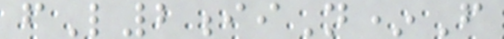fL2iiN*F
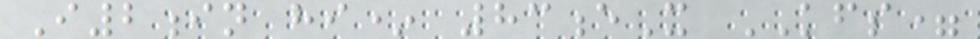I2in hi* 83eX KFS=
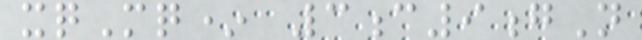xqMq* 3c9gN
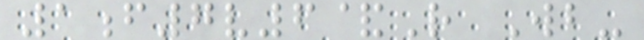1f7v6&R Wb-
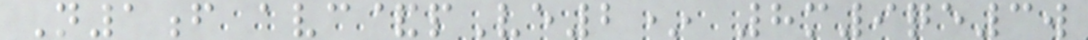N1f avc&pVe2* 8m9qe3w
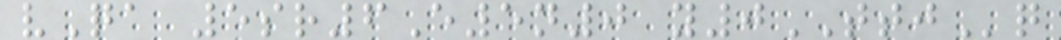vQa 5sr6E5n0 y0TTJq
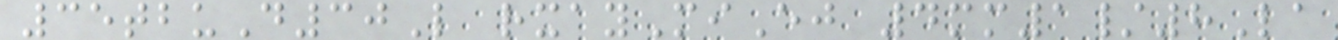35tbuD30L rxayMiEj 4mm1/8La
